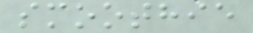smoothie
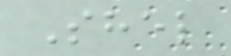Shel
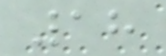18
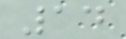14
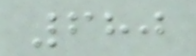680
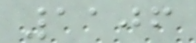1106
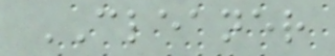CLEANER
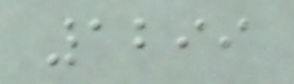1299
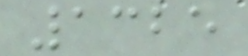1325
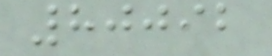80092
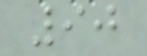90
